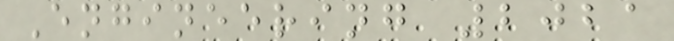Engineering 2021
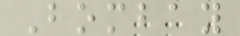Bombay
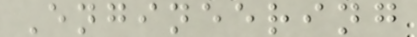Engineering
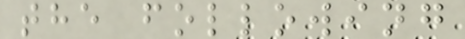the following
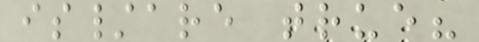is/are true?
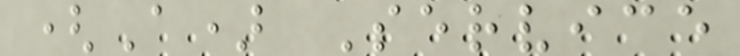(A) Service
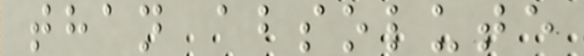than absolute
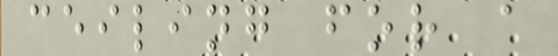ceiling for a
